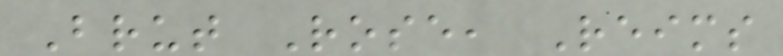Brut Rose, Reims
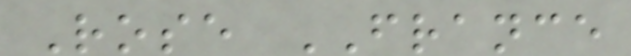Rose FRANCE
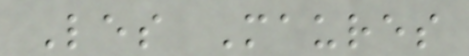Les Maures
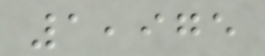1,975
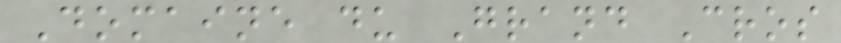Domaine du Grand Cros
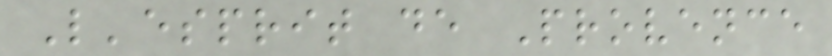L'esprit de Provence
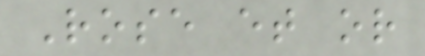Rose et or
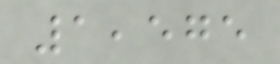1,575
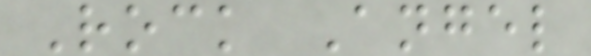Rock Angel
